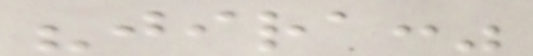"jira:"
